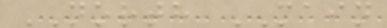NORTH MAIN
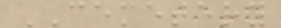CEMETERY
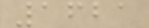1621
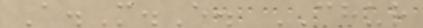A.M.E. CHUR
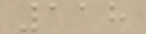118
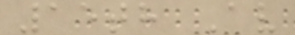15th Av
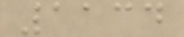1134
